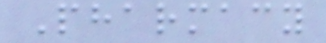Pharmacy
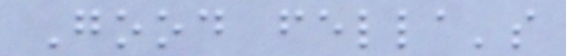Good fella's
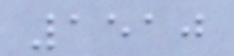1510
